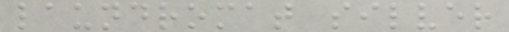laundromat silver
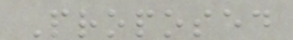Proposed
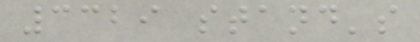3329 stand's
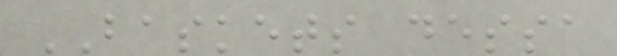BASKETS dessa
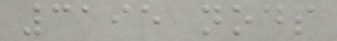3195 nods
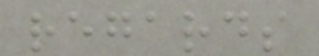regards
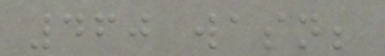460 wasn;
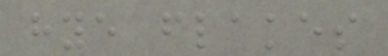hye flakes
